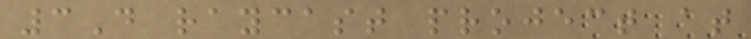3D raycast project at
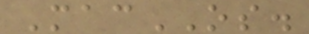MacOS.
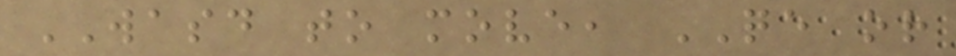WASD to move, QE or
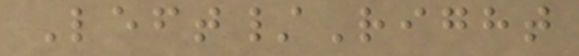Left/Right
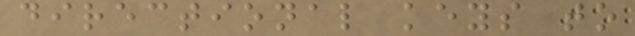directional keys to
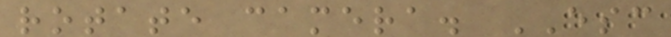rotate camera. ESC
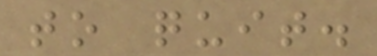to quit.
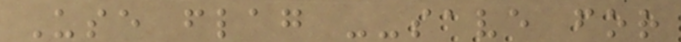Use flag --save for
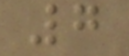7
